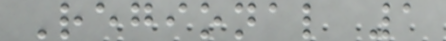Regional 1
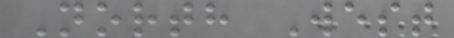North West
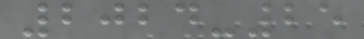2024-25
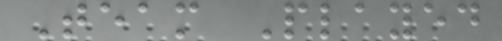Team Played
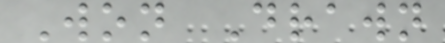Won Drawn
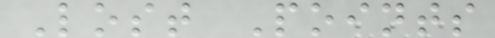Lost Points
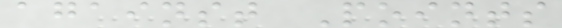against Points
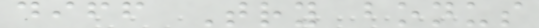diff Try bonus
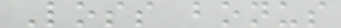Loss bonus
